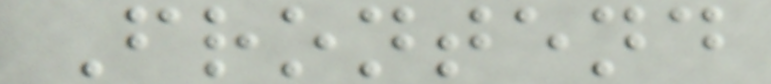Frontend
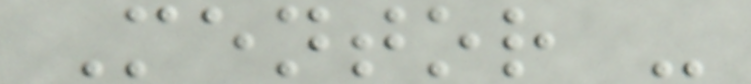Mentor -
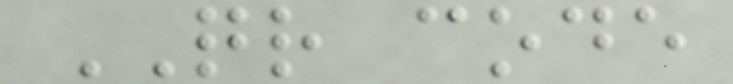QR code
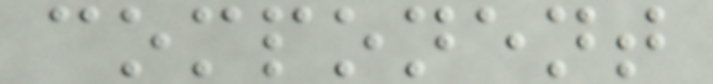component
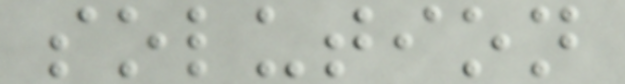solution
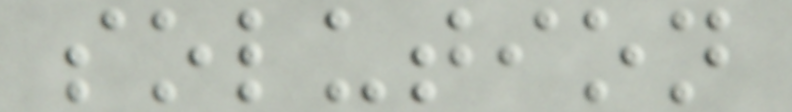solution
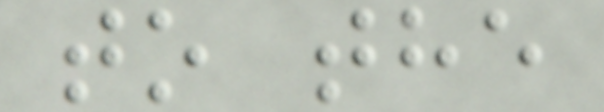to the
